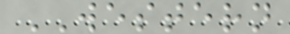WESTERN
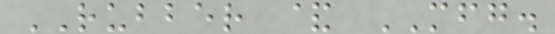RUBBER & MFG.
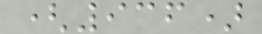(936)
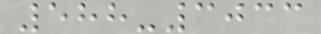588-3033
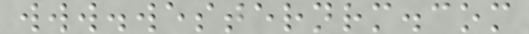www.westernrm.com
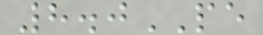8.0PE
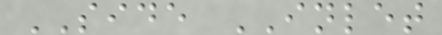SIDE INLET
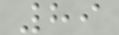89
